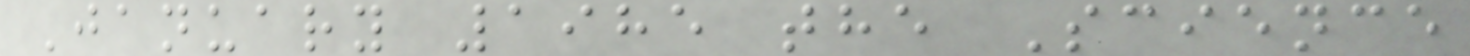January 1985 the Science
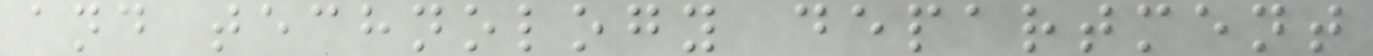and technology department
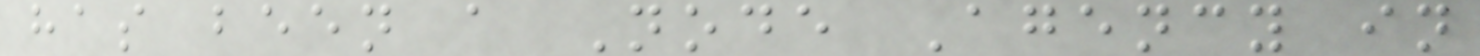has been a Node Agency in
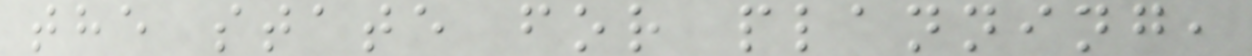the state for planning,
